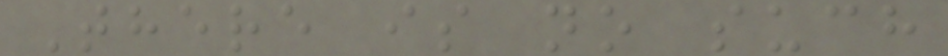There is no such
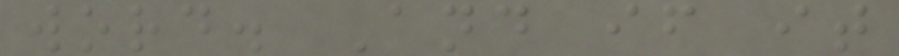word. And if it
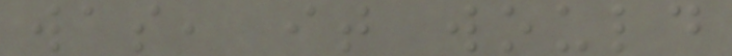was, it would
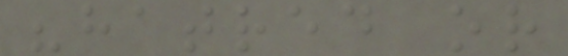"hatred or
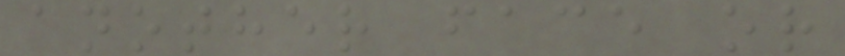another face or
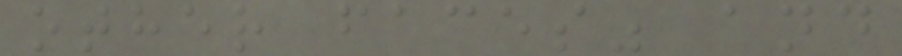other faces" and
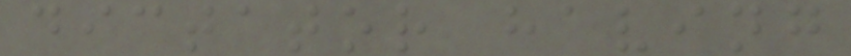dictator having
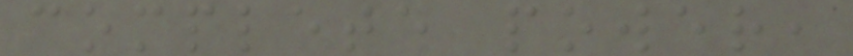complete power,
